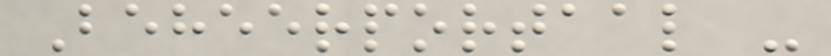Beheerportaal -
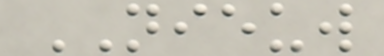NIEUW
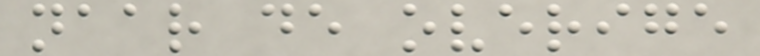naar de overige
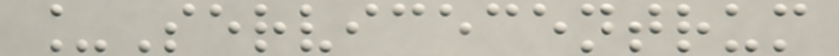_Servicecentrum
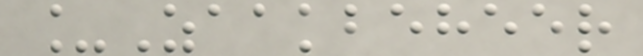_Zaakbeheer
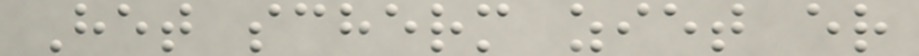Het scherm ziet er
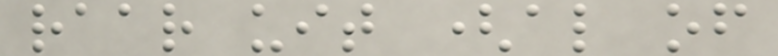raar uit (al of
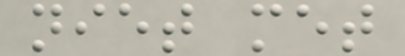niet met
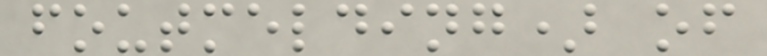foutmelding) of
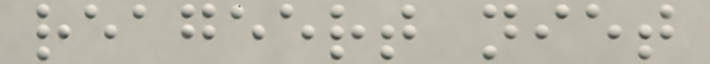reageert niet
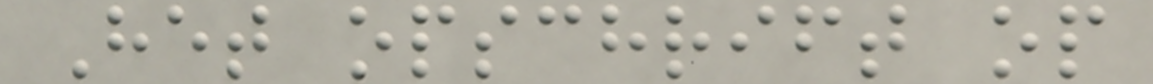Het opschrift op
